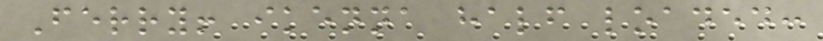Ferry! ikenna half loaded:
